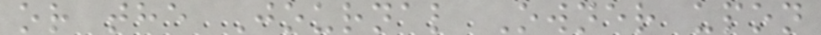or the Journal Owner upon
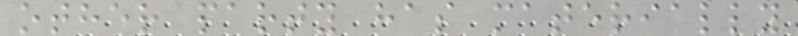other party has materially
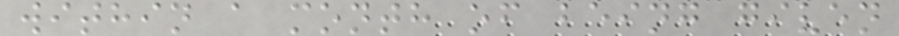within a month of being given
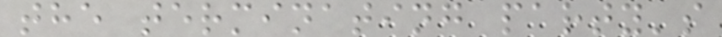the terminating party's
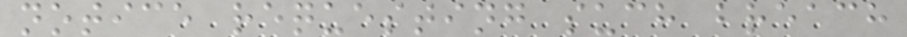notice requesting such breach
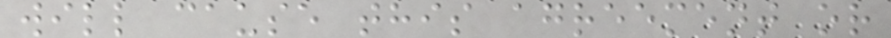will cause this agreement or
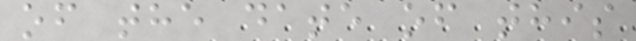of the date of this
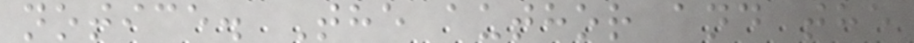notice. The author and the
